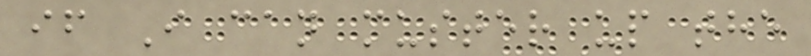if I can muster up the
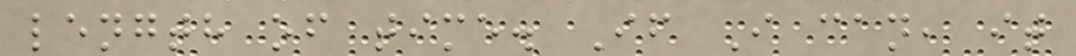length of time. If I can, it
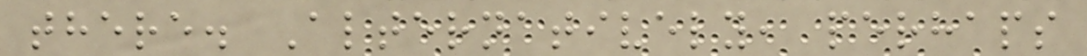there. Alternatively, perhaps
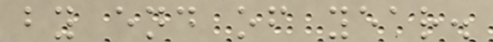by end of year.
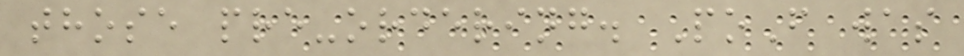those pre-ordering. PoF was
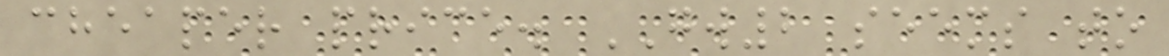cheaper price. GW2 seems to
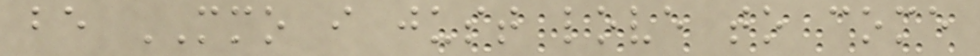be MMO i just love to come
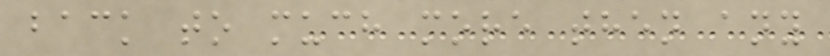back to much more then any
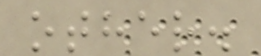other.
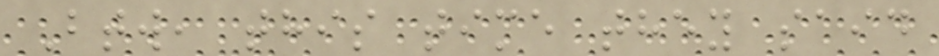Btw, this time they said
